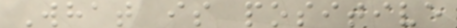What is positive
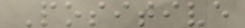Positive
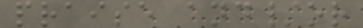praise and/or
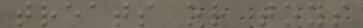treats or toys
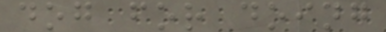dog for doing
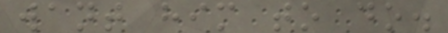want him to do.
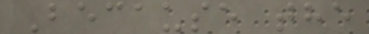Because the
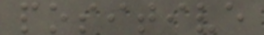positive
